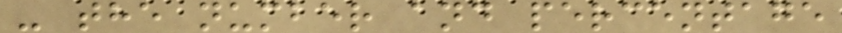- the number and percentage
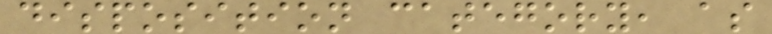disposition category, as
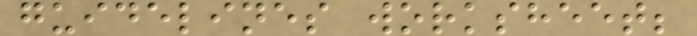guidelines worksheet;
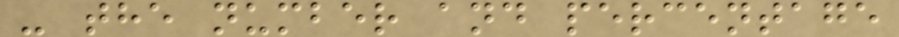- the number and percentage
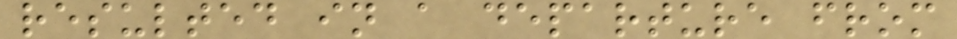resulted in a departure from
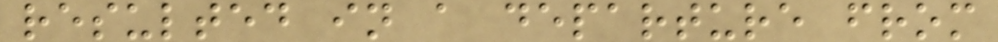resulted in a departure from
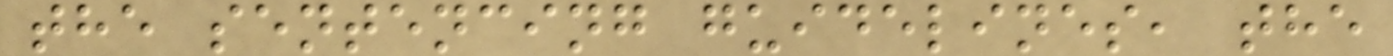the sentencing guidelines, the
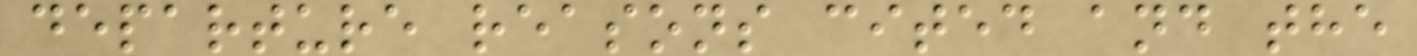departure reasons cited and the
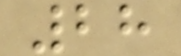28
